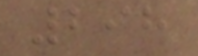298
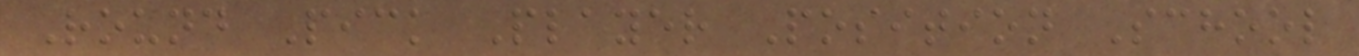Round Pick Player Position School
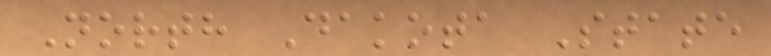North Dakota State
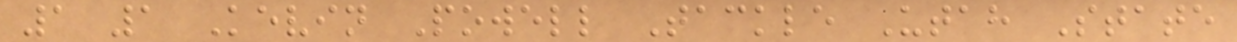1 1 Kevin Powell Tackle Utah State
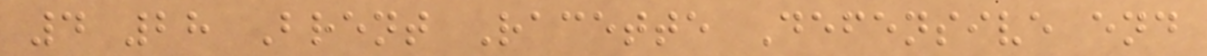4 28 Brent Racette Defensive end
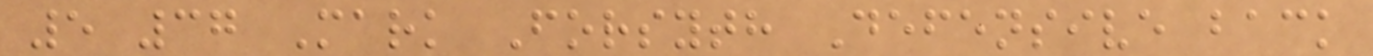5 37 Mark Forsyth Defensive back
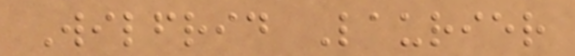Wilfrid Laurier
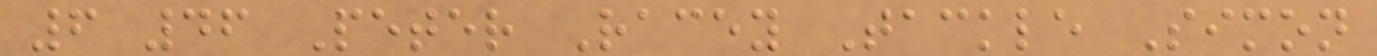6 46 Peter Racey Tackle Simon
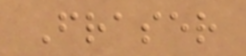Fraser
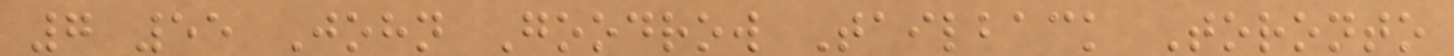7 55 John Goodrow Tailback Toronto
